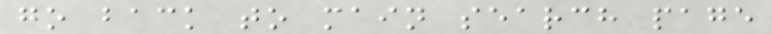go back to main search page
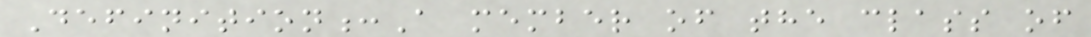Definition:A member of the class of
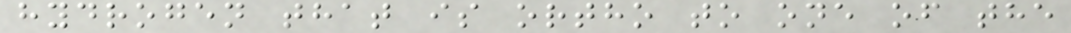hydrogen that is ortho to one of the
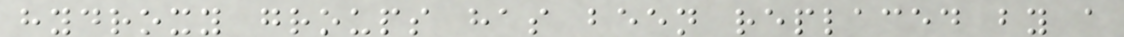hydroxy groups has been replaced by a
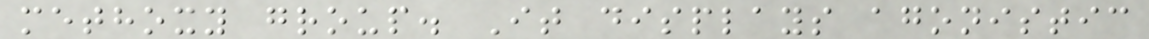methoxy group. It displays agonistic
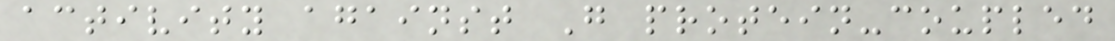activity against G protein-coupled
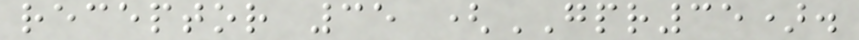receptor 35 (GPR35).
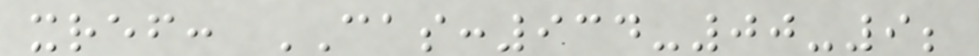xref: CAS:934-00-9;
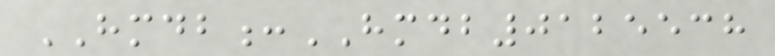HMDB:HMDB0125538
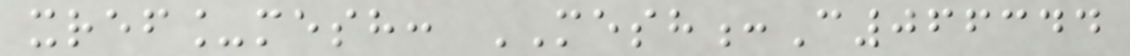xref_mesh: MESH:C066344
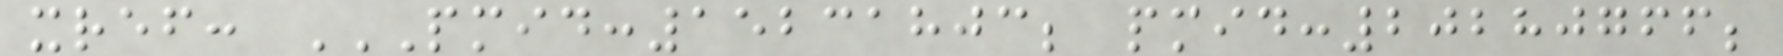xref: PMID:15231803; PMID:20280766;
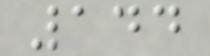144
